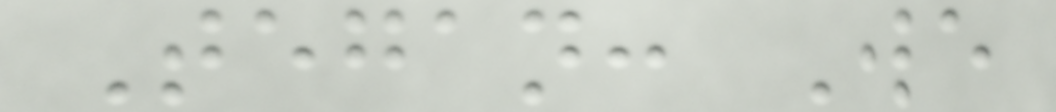Tegan: We
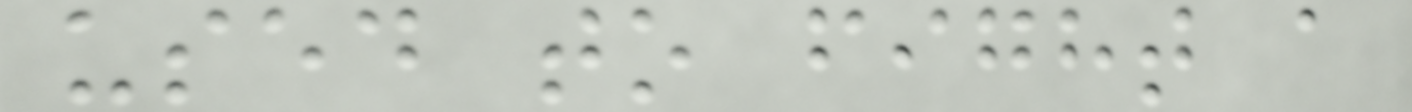used to fight a
